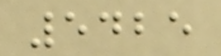5425
